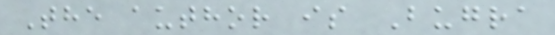The author is Bugra
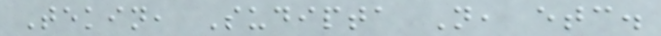Tekin, Sudipta N, etc.
